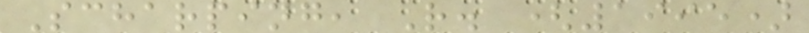Scharping, R. (1995)
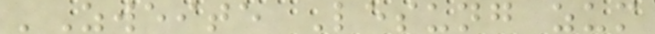'Zweite Lesung zum
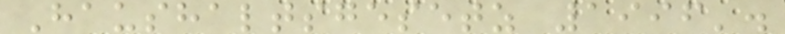Haushaltsgesetz 1996'.
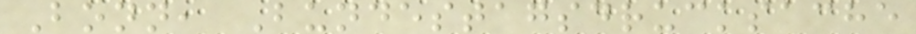Bonn, Bundestagsdrucksache
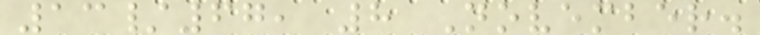13/67, 8 November.
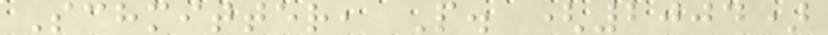Schmitter, P. (2004)
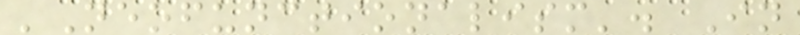'Neofunctionalism'. In
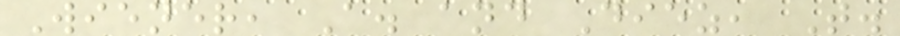Wiener, A. and Diez, T.
